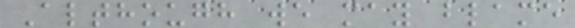Although we may blame
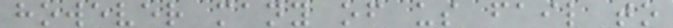however many of us fail to
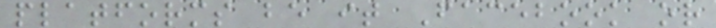platforms be it Facebook or
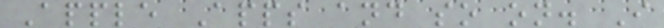Apple Apps and so on. I
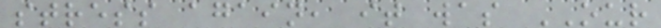stress again, it was OUR
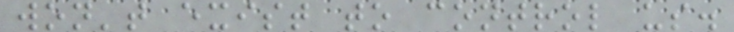won't exist to control us.
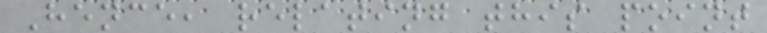Hence, relating this point
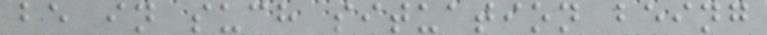be in such situation being
